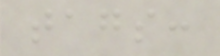tags:
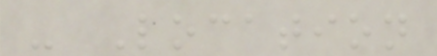- Location
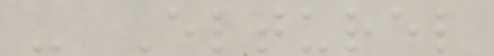- Elturel
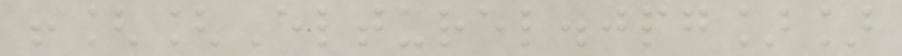![[Elturel.jpg]]
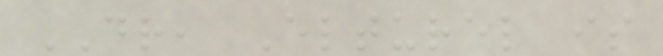DR, Elturel is
